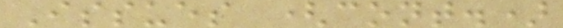Issues (cont.)
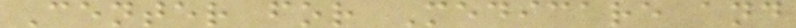Center for Medicare and
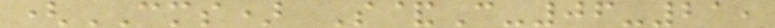(CMS) S&C-06-21,
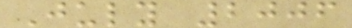July 2006
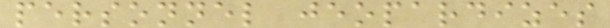personnel jeopardizes
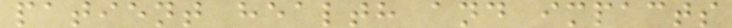patient health and impacts
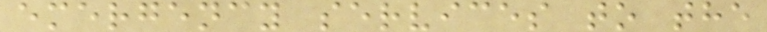emergency services to the
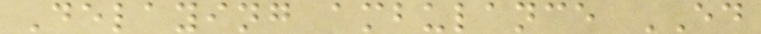Delaying ambulance ED
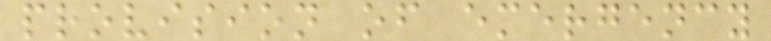provision of emergency
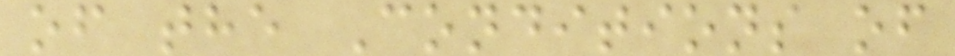of the Conditions of
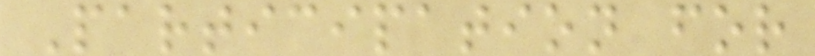Participation for
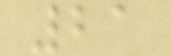21
